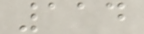114
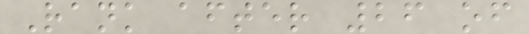Rank after 26 of
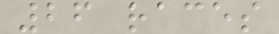26 races
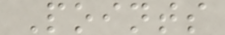Points
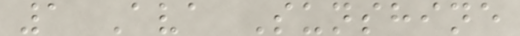1 Ava Sunshine
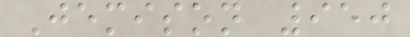Jemison 950
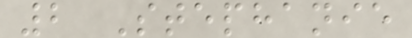2 Stephanie
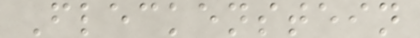Fleckenstein
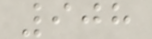908
